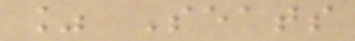% Seats
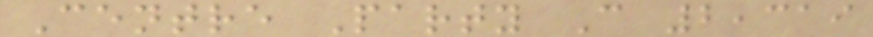Centre Party C 2,319
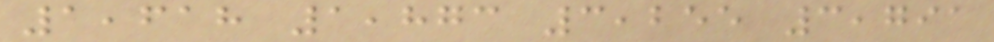1,618 1,873 3,255 3,791
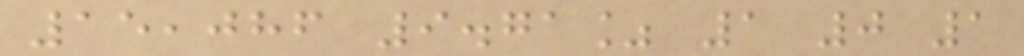15,086 9.71% 1 0 1
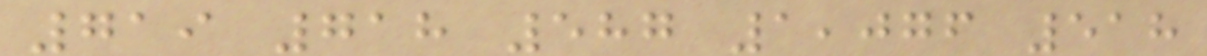719 718 587 1,076 518
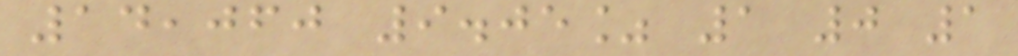14,060 9.05% 1 0 1
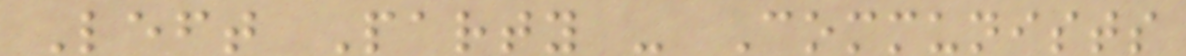Left Party - Communists
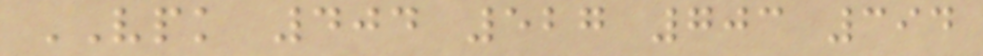VPK 404 527 703 394
